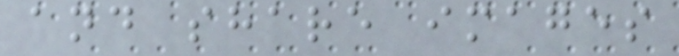and share images
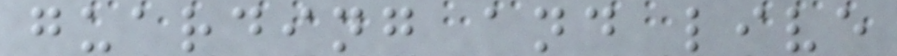guarding and live
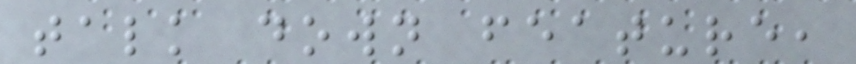talk down feature,
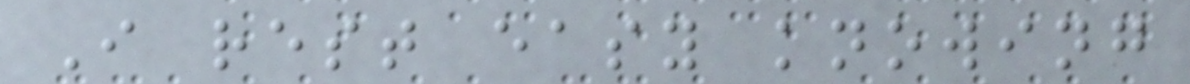I rest easy knowing
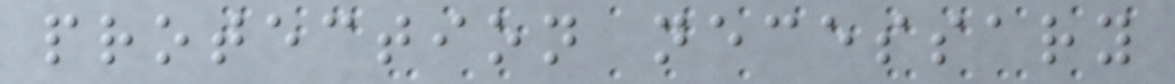protection necessary
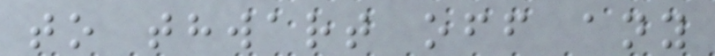to thwart off any
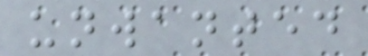unwanted
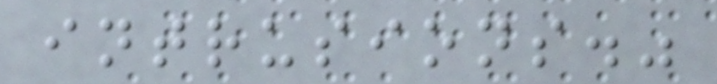intrusions."
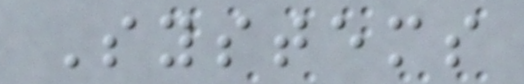Systems
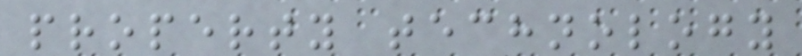property technology
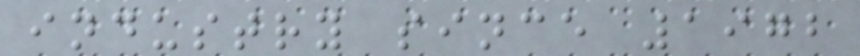industry since 1972
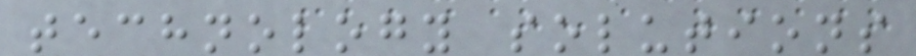technology solutions
